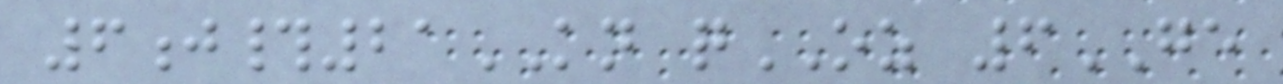6j#21KN qOZ 6GE
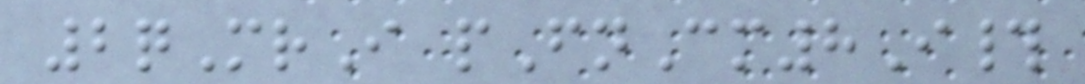2qMrI pFnCm8I#
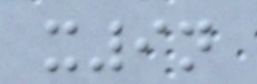x9n
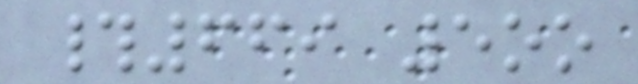#669 5oo
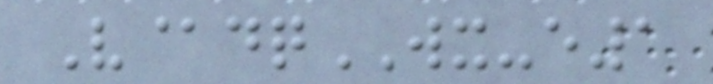V@dqWX-e1
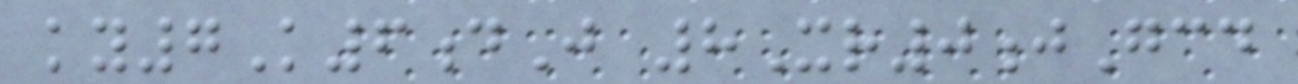ky7K6dJ 8Xr0jGcd
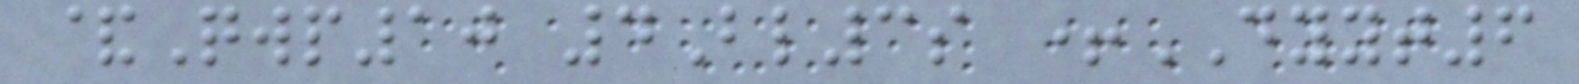&Qwp10 4Bl3s +DYYT6
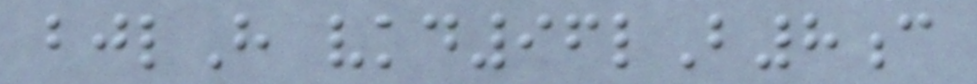bjlH vkd96lB8c
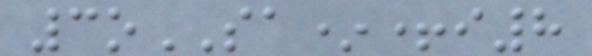3oSA*+i8
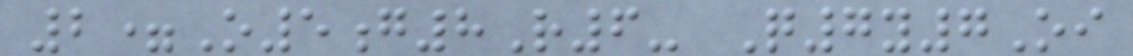2=O5g8R6- Q7y7Oi
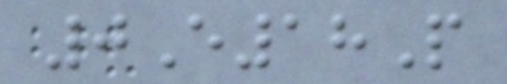0E18P
